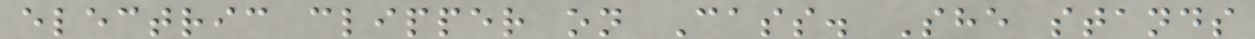electric clipper on Cass. She stands
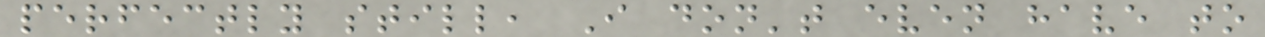perfectly still, I don't even have to
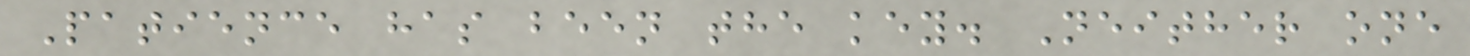Patience has been the key. Neither one
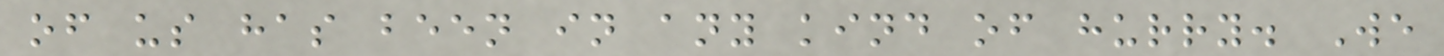of us has been in any kind of hurry. We
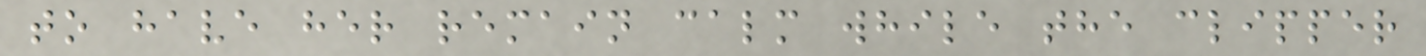to have her remain calm while the clipper
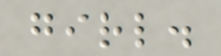girl.
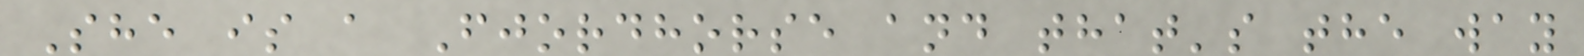She is a Fjordhorse and that's the way
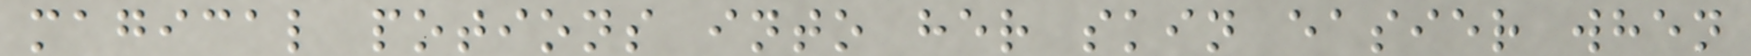magical potions into her skin easier when
